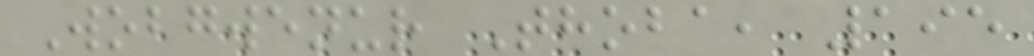Wobgwenur Thoba, 195
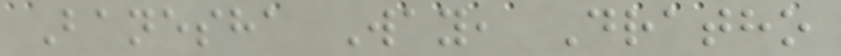Banesha Way, Dratho
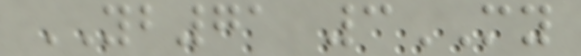YB71 3MY
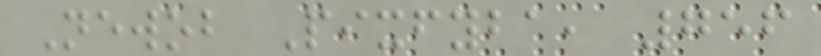Newob Pixfyba, 756
